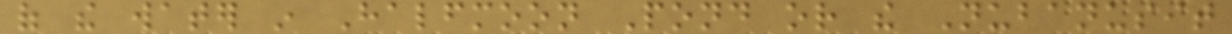of the water in Halfmoon Pond or the Nubanusit
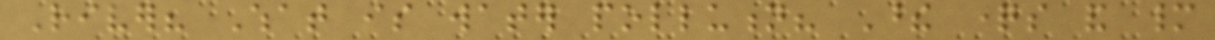River? What is water pollution? These questions and many
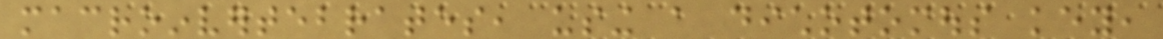macroinvertebrates, using a dichotomous key,
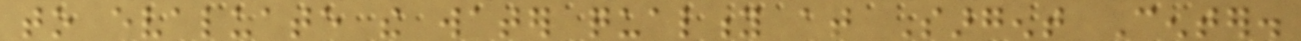to evaluate the water quality at Sargent Center.
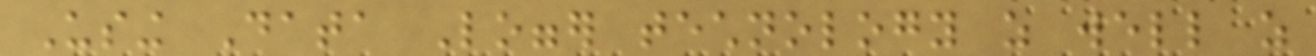Using Data Logger technology as well as
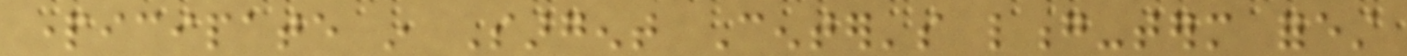participate in Sargent Center's long-term forest
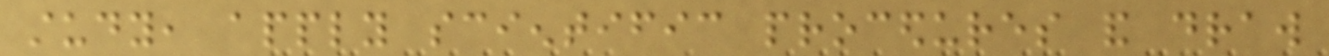study, apply scientific procedures and draw
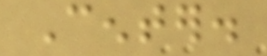Center.
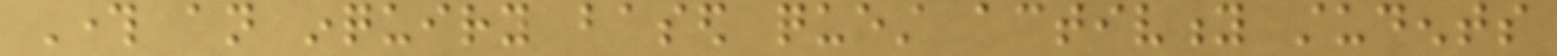Through an inquiry based quest activity students
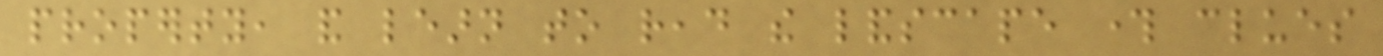property, and learn to read the landscape through clues
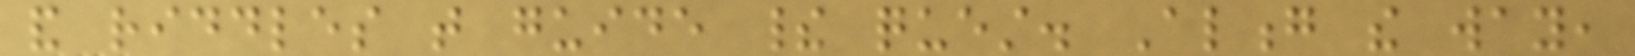and riddles that guide their quest. Along the way,
